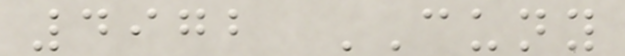4972 CUNY
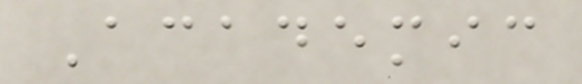Academic
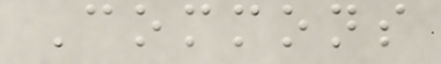Commons
